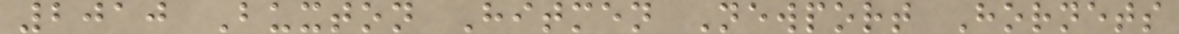2010 Buxton Hitmen Newport Hornets
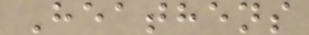Heathens
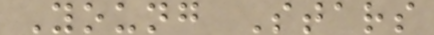Young Stars
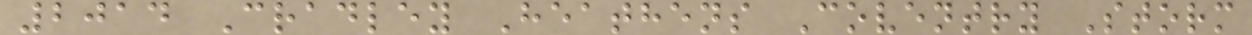2014 Cradley Heathens Coventry Storm
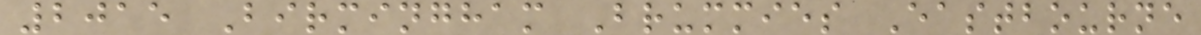2015 Birmingham Brummies Eastbourne
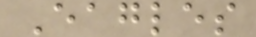Eagles
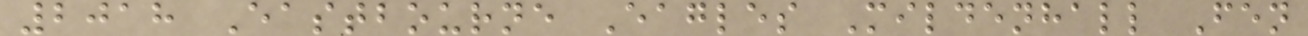2018 Eastbourne Eagles Mildenhall Fen
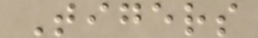Tigers
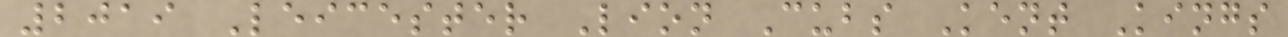2019 Leicester Lion Cubs Kent Kings
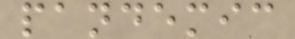pandemic
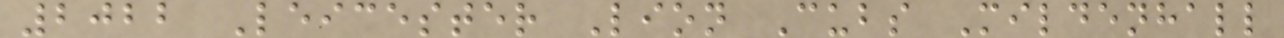2022 Leicester Lion Cubs Mildenhall
